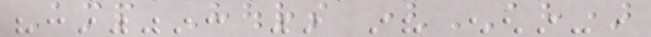Amp Hours (AH)
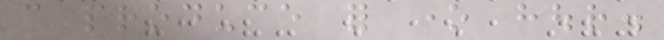can produce for one hour.
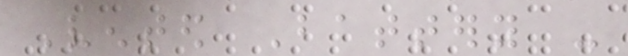Vented Battery -
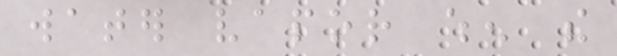water vapor when the
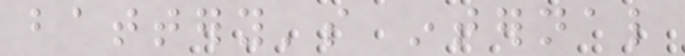battery's internal
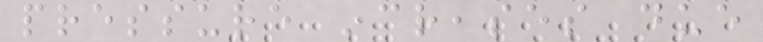pressure increases due
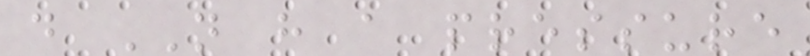do NOT have a pressure
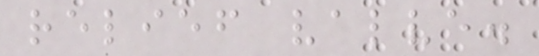relief valve.
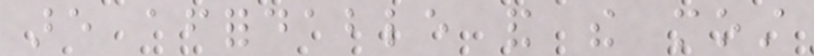are affordable and the most
